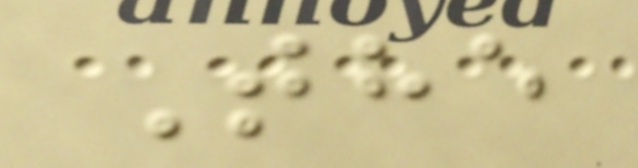The
